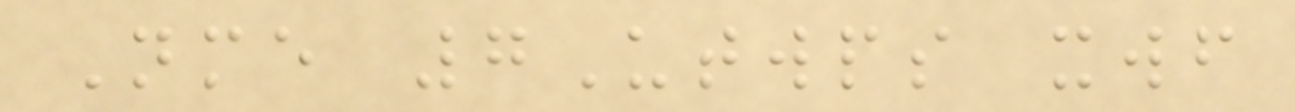Nme 7Utwps xwf
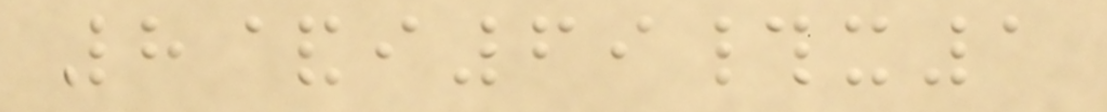8&i69#x1
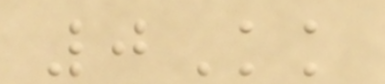0Kk
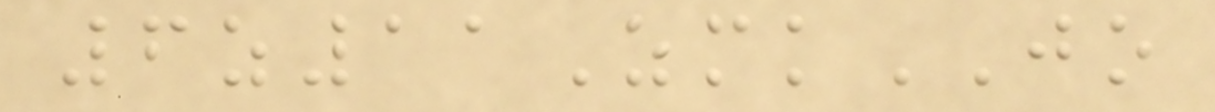6z11ZmkJO
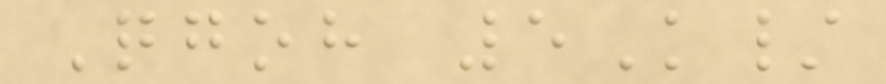Qgoh 5K/
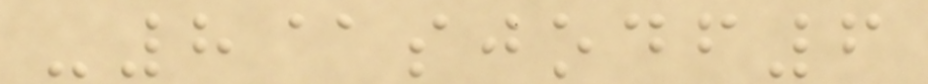-8@sjodf6
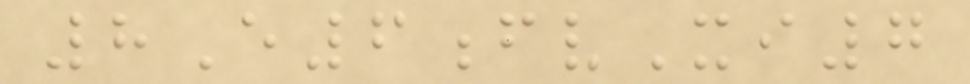8E6fvXi7
